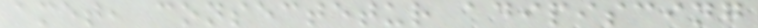amet, consectetur adipiscing
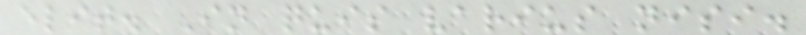elit. In quis varius nisi.
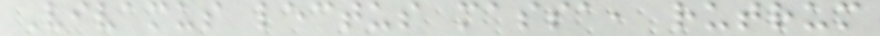Vivamus lectus massa, rutrum
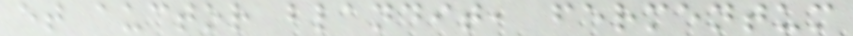et auctor blandit, fermentum
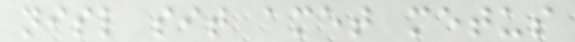nisl sit amet metus
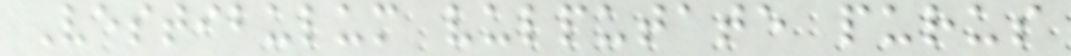Vestibulum vulputate purus
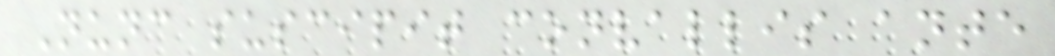Nunc suscipit convallis ante
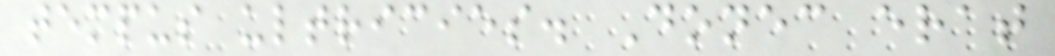tempus ultricies. Donec erat
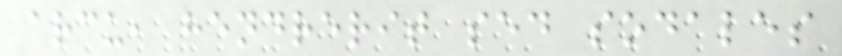arcu, hendrerit sed sodales
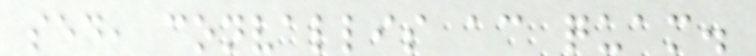sed, convallis ac quam.
